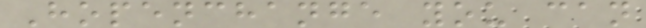Hopenchange you can
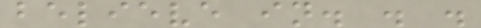believe in. . .
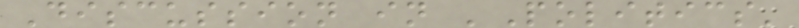Discussion in 'Politics'
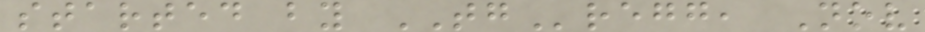started by TGregg, Nov
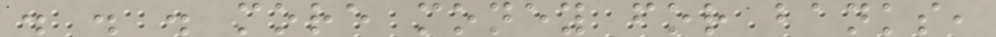. . . more money for banks,
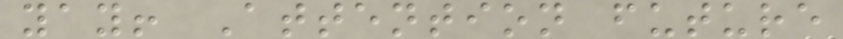yay! Attention future
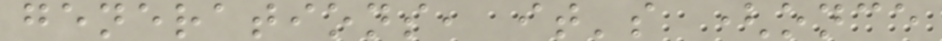generations, it's (once
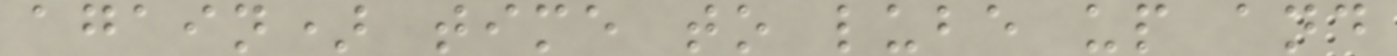again) time to lube up and
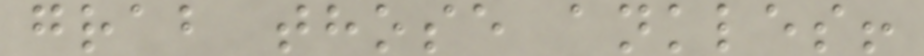grab those ankles!
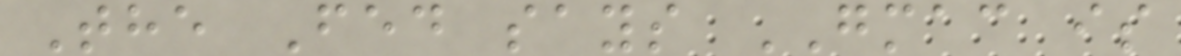The Fed says GMAC is
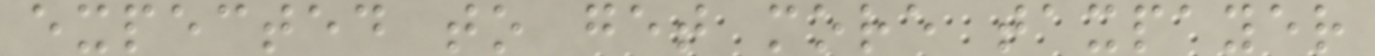expected to get more taxpayer
